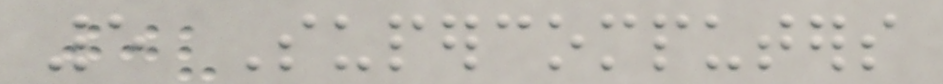5 Supercomputers
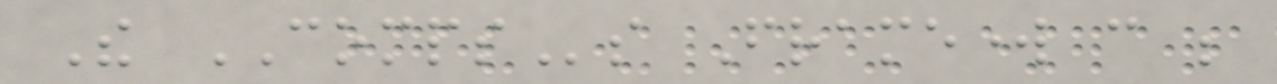The COMPSs Framework can be
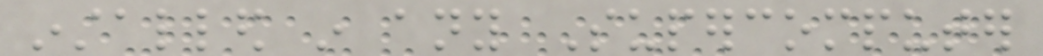installed in any Supercomputer
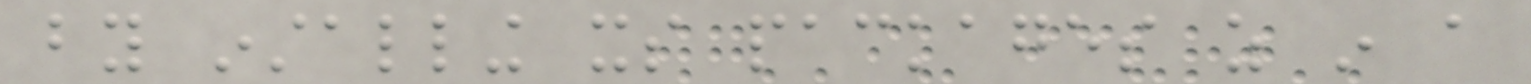by installing its packages as in a
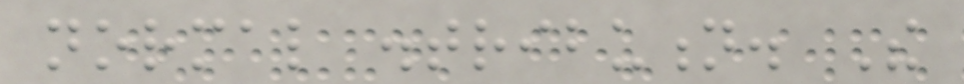normal distribution. The
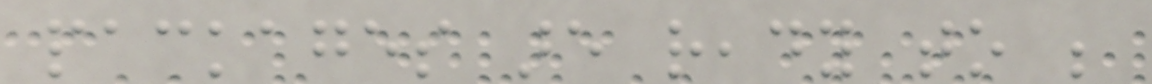packages are ready to be
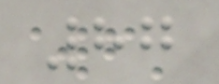87
